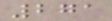271
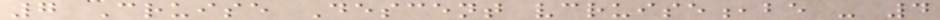7 Cruise Descent vcruise,be - 4
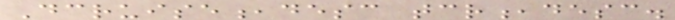Dcruise,desc tcr,desc.
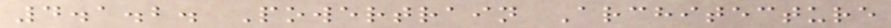4.1.2. Powertrain Architecture
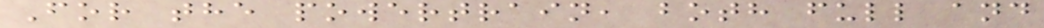For the powertrain, both full and
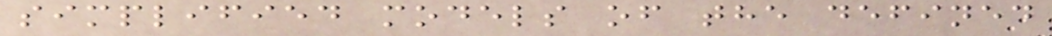simplified models of the defined
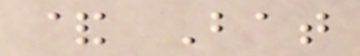& Bat
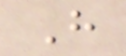H
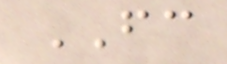FC
